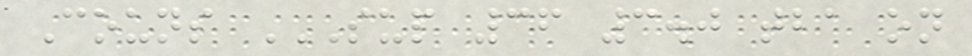Couns SUP 36 3.0 TBA ON
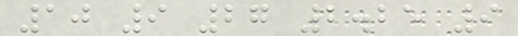10 9 27 2.25 9
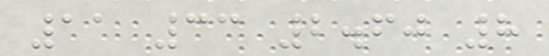11 33 2.60 8
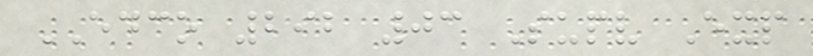EDCO 292 03 Supv Exp
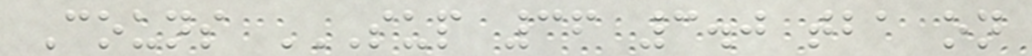Couns SUP 36 3.0 TBA ON
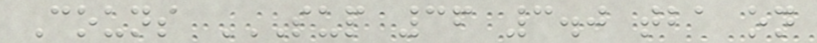Couns SUP 36 3.0 TBA ON
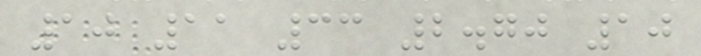10 11 33 2.70 10
